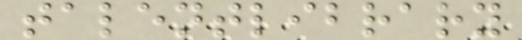talentlibrary
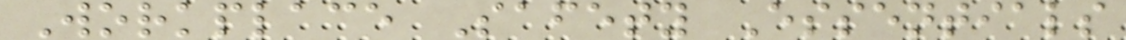Workplace Safety Essentials
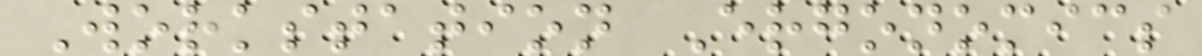Workstation Ergonomics
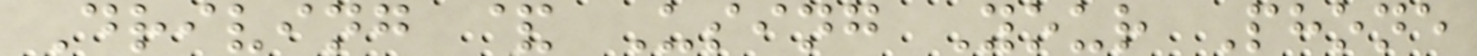Driving & Using Your Phone
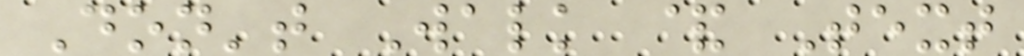Don't Walk & Text
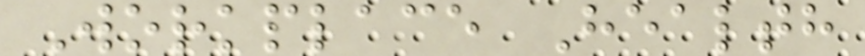Workplace Health
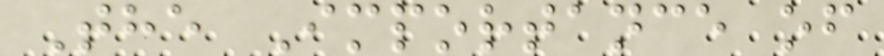The Importance of
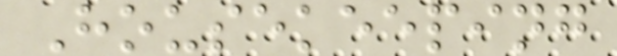Housekeeping
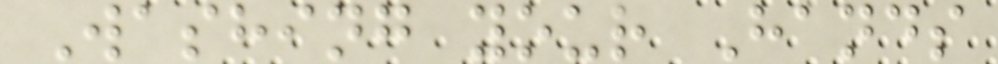Washing your Hands
